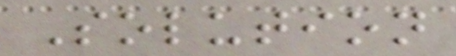Solution
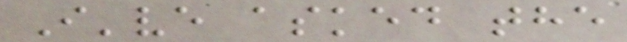I've asked the
